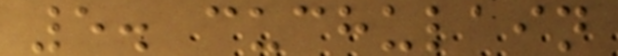5. cuchulain
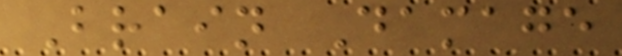Brain Damage
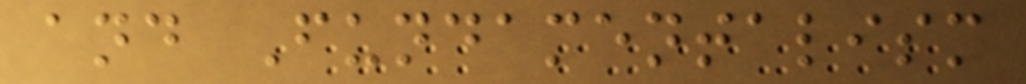and Fundamentalism
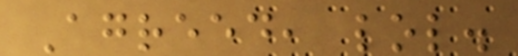Agreed, lol.
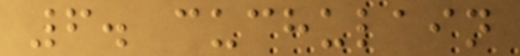6. cuchulain
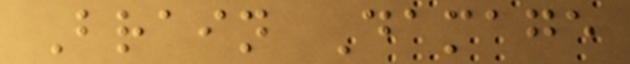Brain Damage
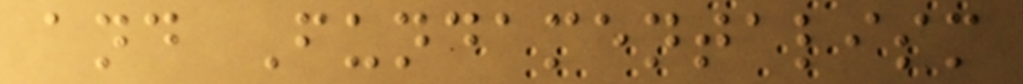and Fundamentalism
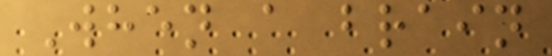When a brain
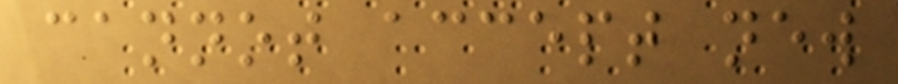cannot accept new
